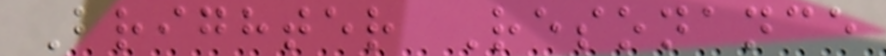Brighter Resonance
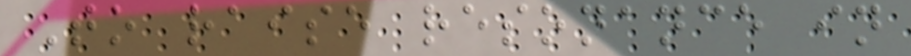To raise resonance in
